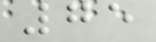75
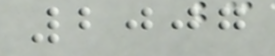2007
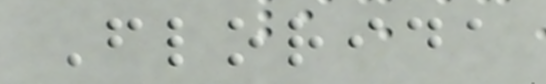Florida
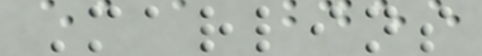Marlins
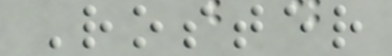Roster
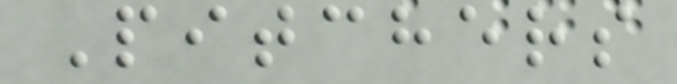Pitchers
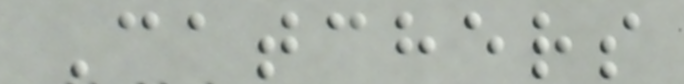Catchers
